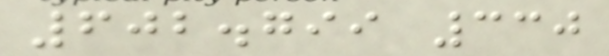602.799 330
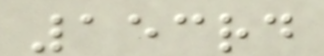153rd
